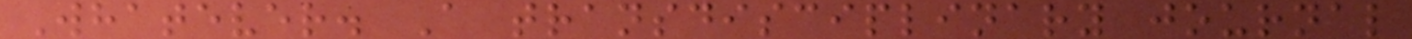Whatever. A transdisciplinary journal
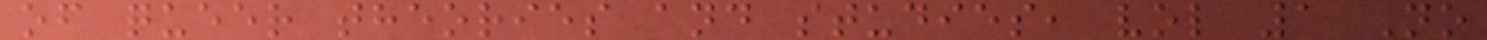of queer theories and studies, vol 1 No
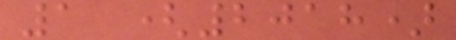1 (2018)
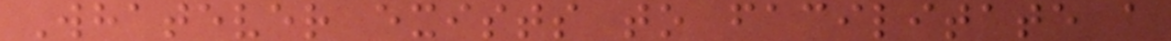Whatever exists to facilitate a
